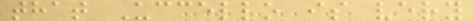that Uccello is very
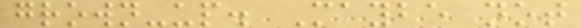grown-up. Maybe not
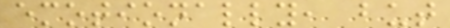emotionally, but
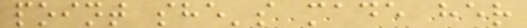point she's made her
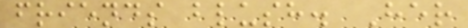friends blush. Her
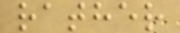rather
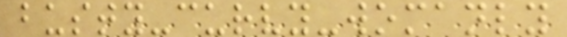busty-curvy-womanly
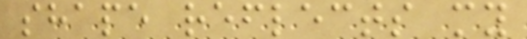shape reflects my
